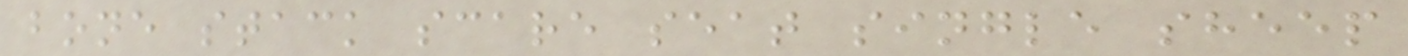bone stack scare seat single sheep
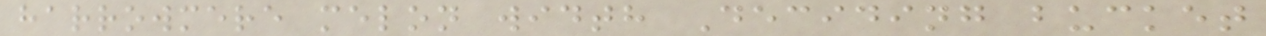harrowmere melon width Deciding bucket
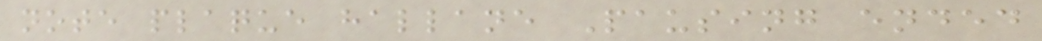note plaque hallane Pausing ended
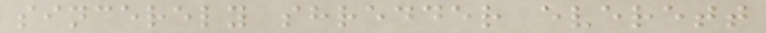sincerely shredder everett
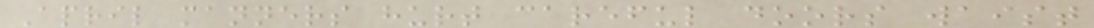April manners hurt careful doors waist
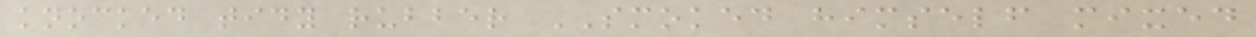knocked tidy rubber SMOKED himself mixed
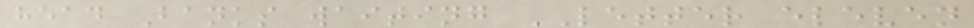head Banks waiting LETTER eleven
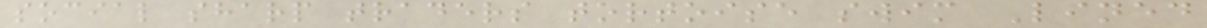social sharp traders tortoise swim Lined
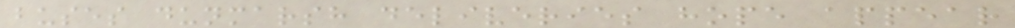buses dunmarsh deliveries hope appear
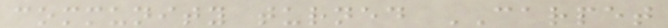community turned CARPET
